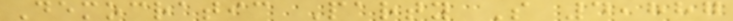Democratic Party S 4,887
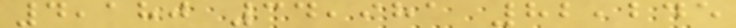4,180 34,981 82,245
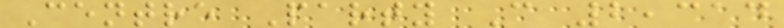Centre Party C 2,314
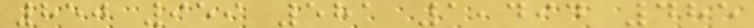850 959 581 1,494 485
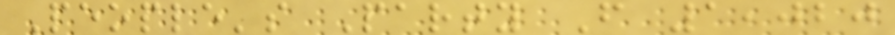People's Party F 1,020
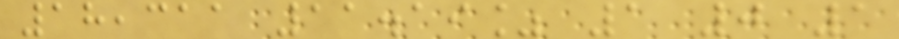18,311 11.19% 1 0 1
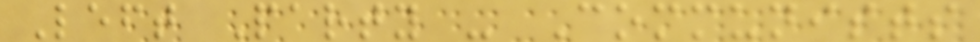Left Party - Communists
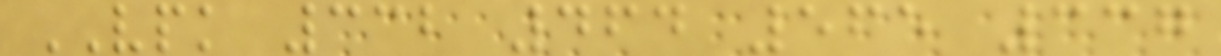VPK 332 464 565 337
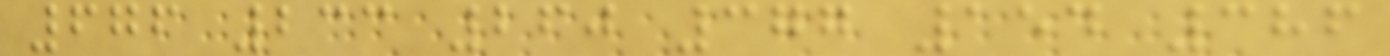676 233 260 377 154 386
